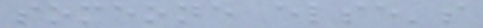someone else's
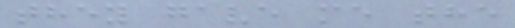they gave me the
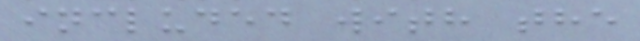included with the
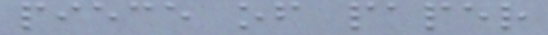piece of paper
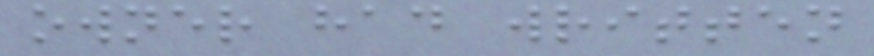owner had written
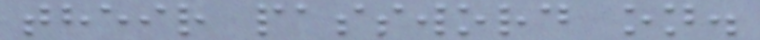their password on.
